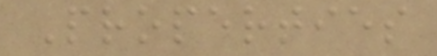Properties
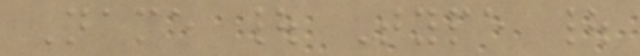Name | Type |
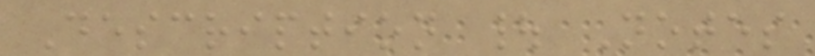Description | Notes
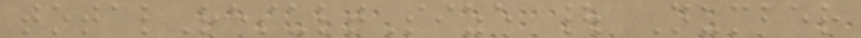totalResultSize | Number
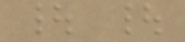| |
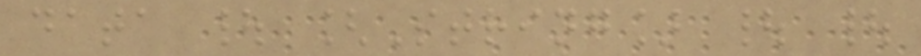data | [String] | |
